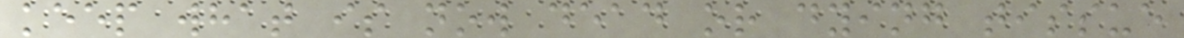keep what is now dead or dying tissue
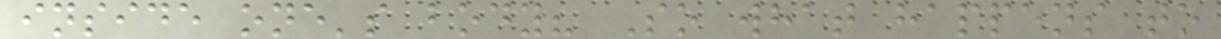inside one's body? So what happens to
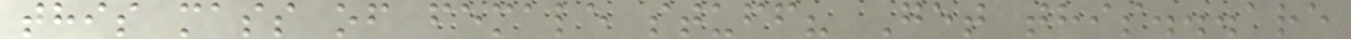this mass of female stuff? Get this...are
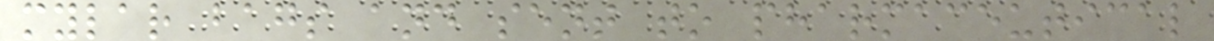mylar bags and sent to pharmaceutical
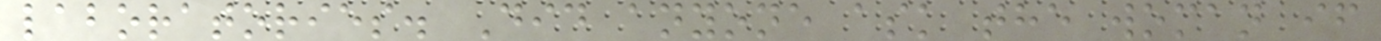laboratories. Did anyone ask the woman if
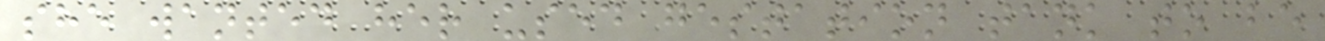she wanted her used gestation tank to be
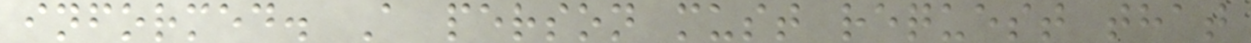informed. A person must request that
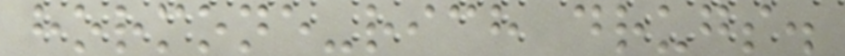hormone-rich drugs.
